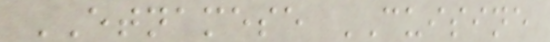ETNAMESE CUISINE
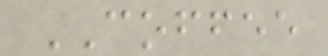COFFEE
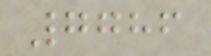7786
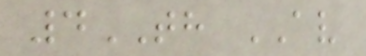4TH AV
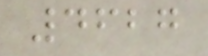4627
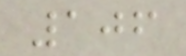106
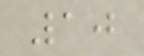10
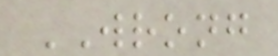WRONG
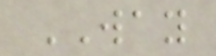WAY
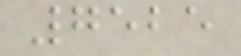7525
